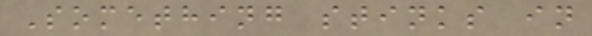Something stinks in
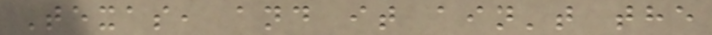Texas, and it ain't the
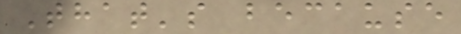That's because
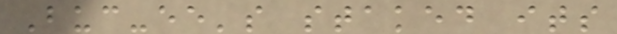Buc-ee's staked its
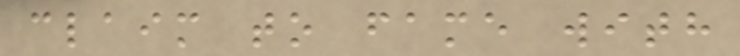claim to fame with
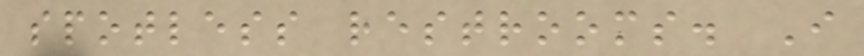spotless restrooms. I
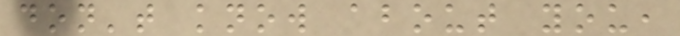don't know about you,
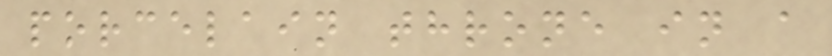porcelain throne in a
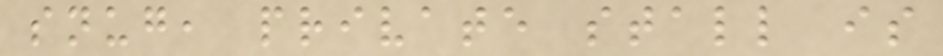snug, private stall is
